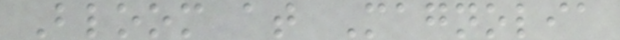Bloom at Magnolia
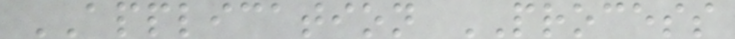APPLICATION PROCESS
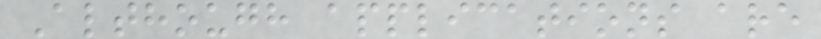Although applications are
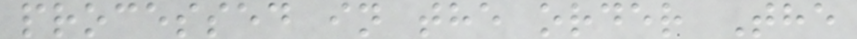processed in the order The
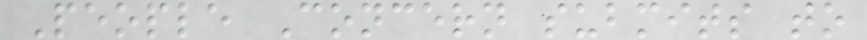People Concern submits to
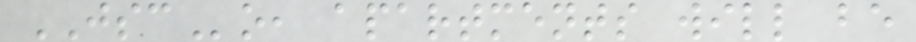JSCo, apartments will be
